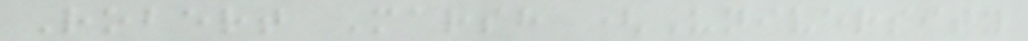Robert Marsh (University
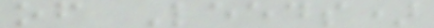of Leeds)
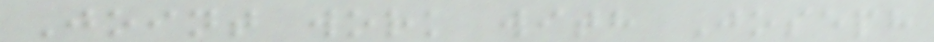Joint work with Joseph
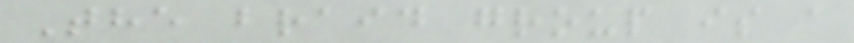The braid group is a
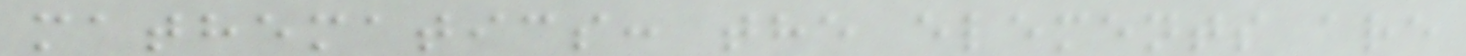mathematics: the elements are
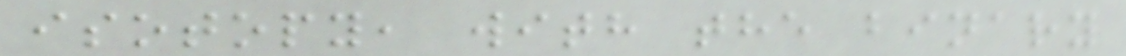isotopy, with the binary
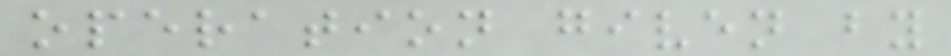operation given by
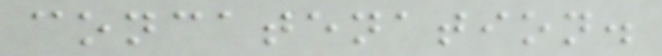concatenation.
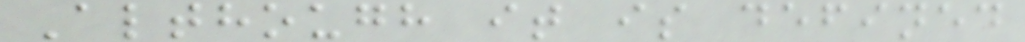Although it is defined
